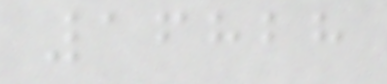16828
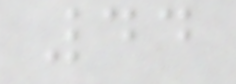44
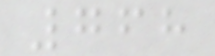768
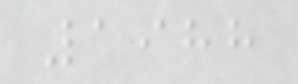1988
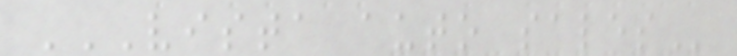VISTA AUTO SALES
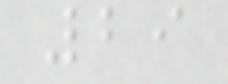29
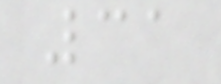31
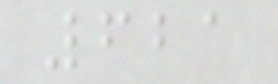621
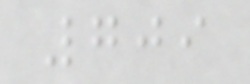709
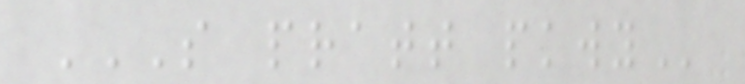S PRATT PKWY
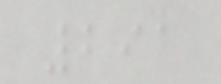291
